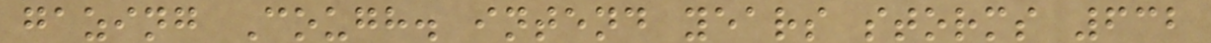gazing Cough. intend years storms 632
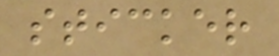sticker
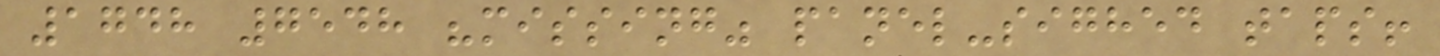1748 7548 "missing" panel-sighed taps!
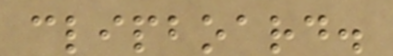clipboard.
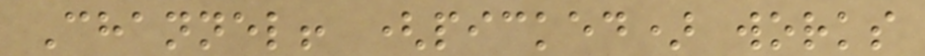Channel! (picked) works
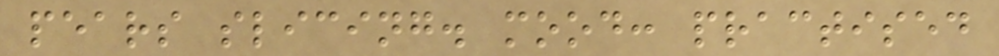pears slicing. mood: practised
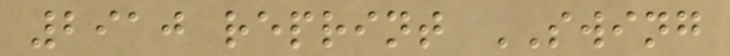2910 reprint SWING
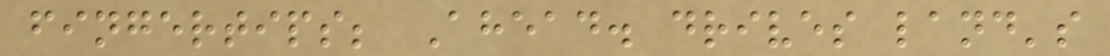fingertips; Ahead. drives land's
